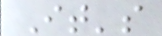It's
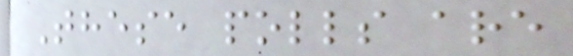These polls are
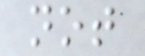not
